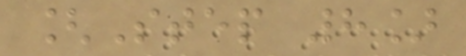[Step 8]
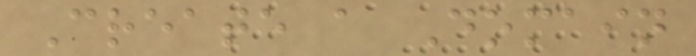Create a Domain
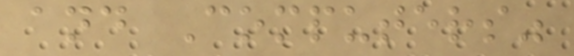and Computers"
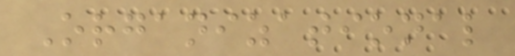Organizational
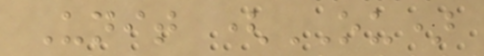Unit (OU)
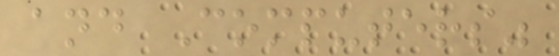and Computers"
